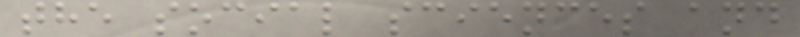the social sciences and
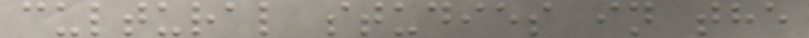cultural studies in the
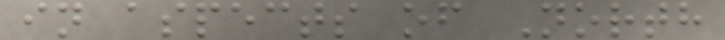in aspects of North
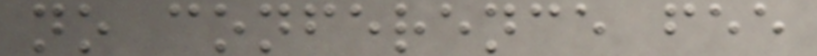no conference fee
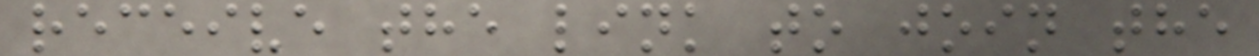receive the link to join the
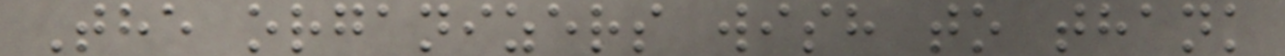The organizers wish to thank
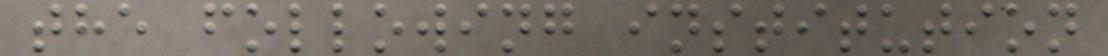the following institution
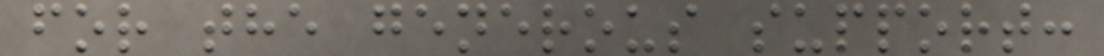for the generous support:
